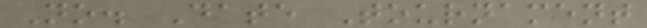No. Date Tournament
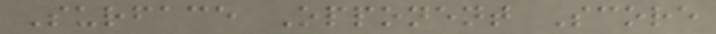Surface Opponent Score
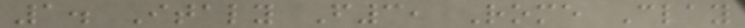1. Italy F3, Rome Clay
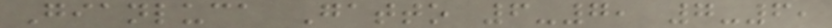Gianluca Gatto 6-7, 7-6,
